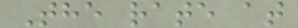The rate at
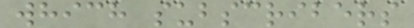which subscribers
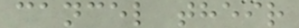cancel their
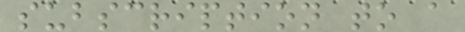subscription to a
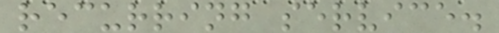recurring service.
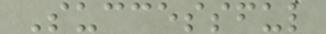Successful
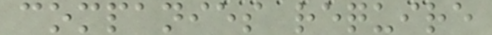companies require
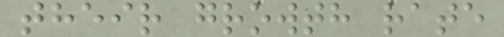their growth rate
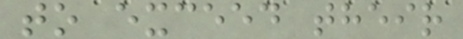to exceed their
